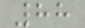88
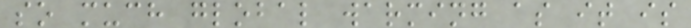so much global warming as it is
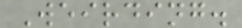Weirding.
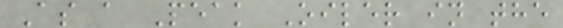As a Peak Oiler in the
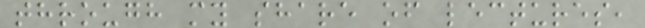through my share of lectures,
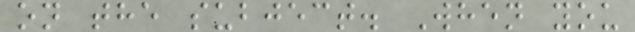on the subject. When you
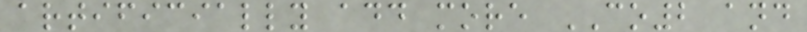artificially add more CO2 and
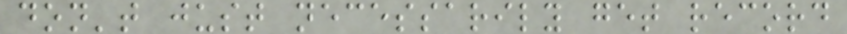don't just necessarily get record
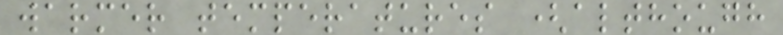warmer temperatures (although
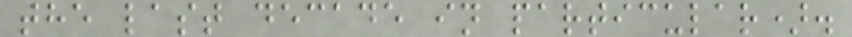the last decade in particular).
